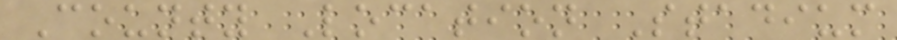County Location Stadium
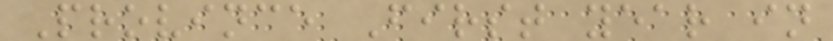Province First year in
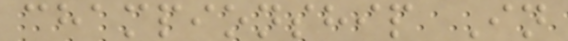championship In
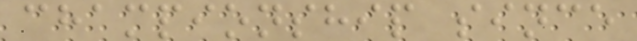championship since
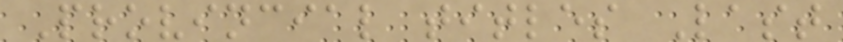Provincial titles Last
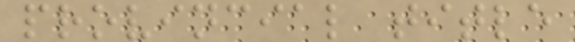provincial title
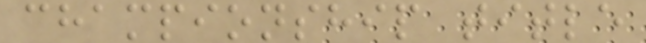championship title
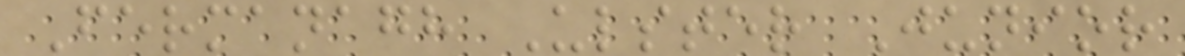Fermanagh Ulster Junior
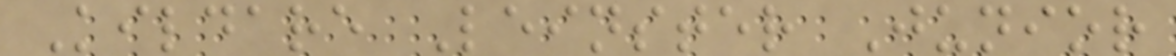Kildare Leinster Junior
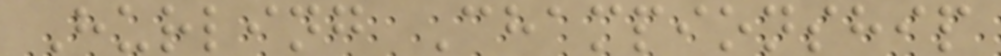Hurling Championship
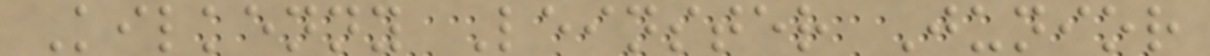Kilkenny Leinster Junior
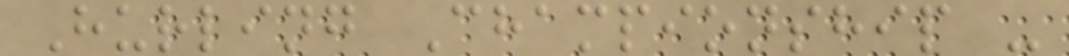Hurling Championship -
